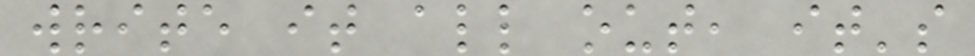write it all out, it's
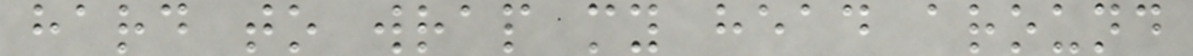hard to wrap my head around
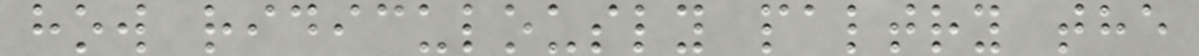how ridiculously paltry the
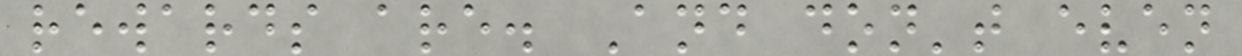rewards are. And don't even
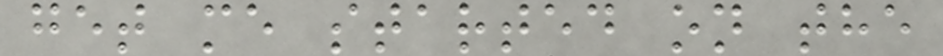get me started on the
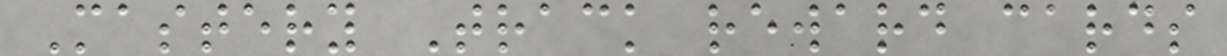Mastery Track reward cards
